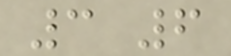3 6
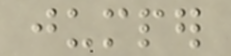jumper
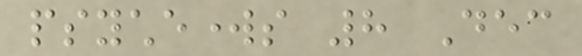psycheworks 8 Dec
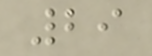29
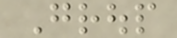Group
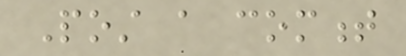Post a comment
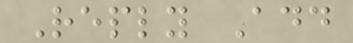Reply Add
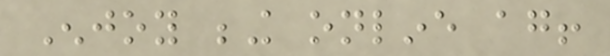Enjoy being online again!
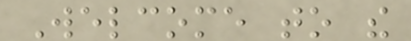Welcome to the
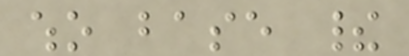who base their
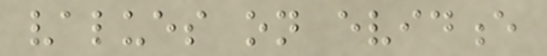values on evidence
